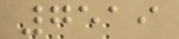7519
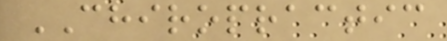CHIROPRACTIC
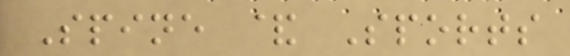Spine & Sports
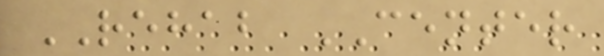REHAB CENTER
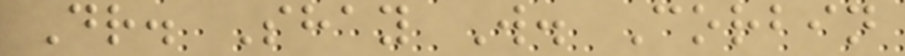Dr. Shay W. Corbin
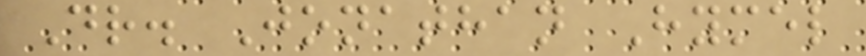Dr. Jonathan Hymel
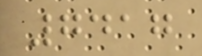7417
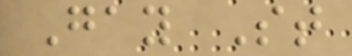Gay St
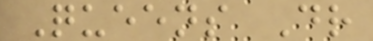Queens Dr
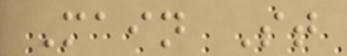Main St
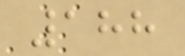188
